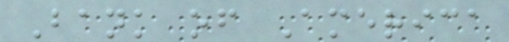Bank of America
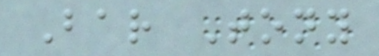Bar Tony
